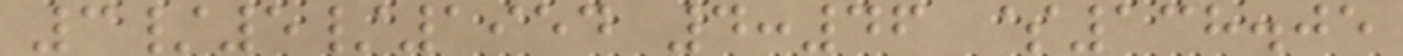3/5/1954 4:46 $138.05
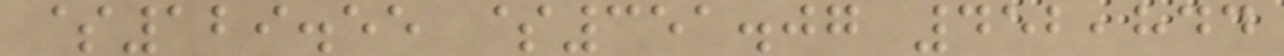$129.55 $351.07 452,844
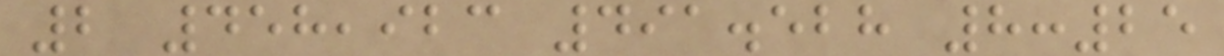2 458,923 491.528 8:25
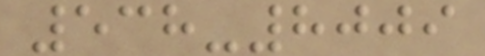538-8009
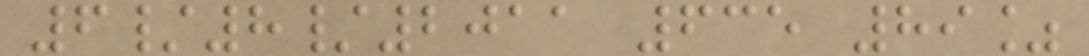6/8/2011 635 89%
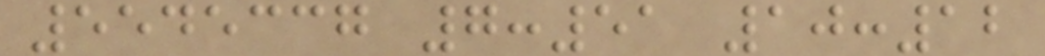5545337 7:51 10:12
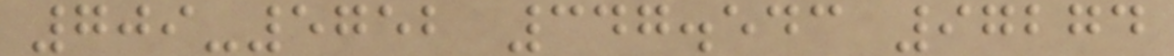709-5752 347.543 97274
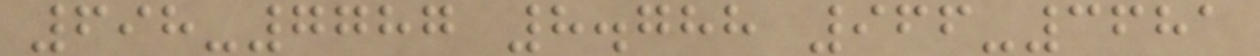698-7787 8.788 966-3681
